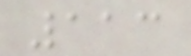113
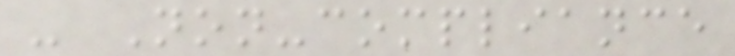- Non-compliance
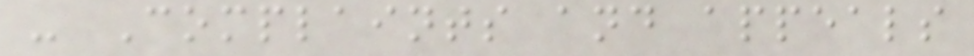- Complaints and appeals
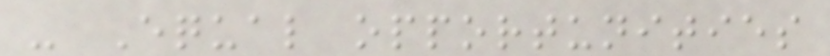- Equal opportunities
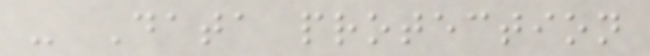- Data protection
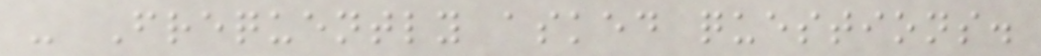- Frequently asked questions.
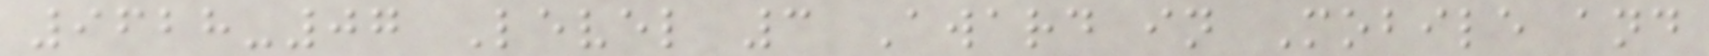9628-07 Level 3 Award in Mobile and
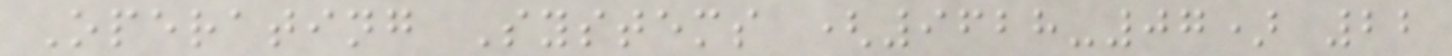Operating Systems (9628-07) 22
